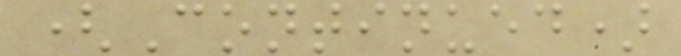(Continued)
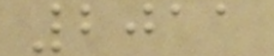2011
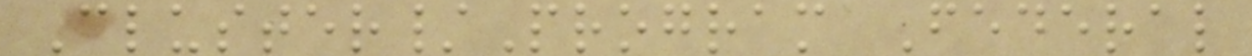Cluster/Program Federal
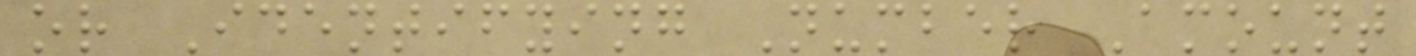or Identifying Number Amount
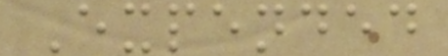Expended
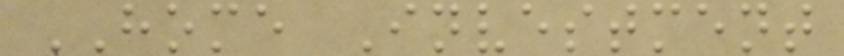HOME Investment
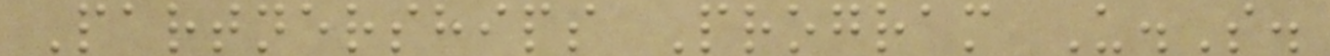Partnerships Program U.S.
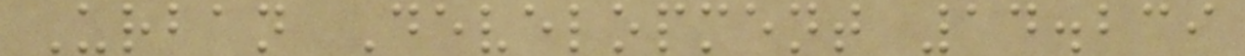Urban Development 14.239
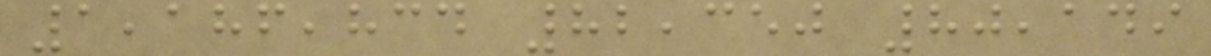1,186,834 82,350 80,149
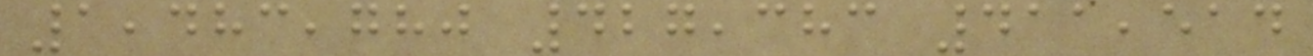1,483,780 427,383 411,514
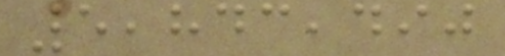5,843,490
